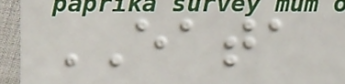EATA
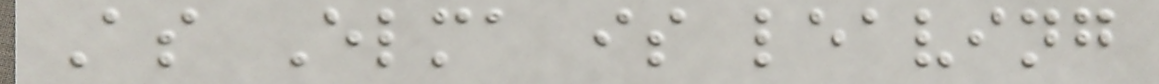As Elma is leaving
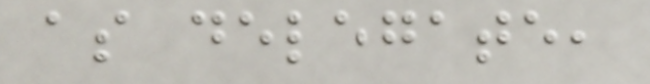as delegate,
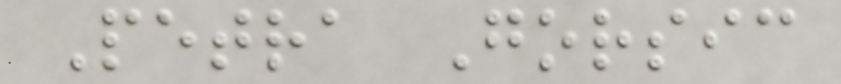Petra Gorsic
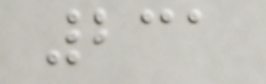231
